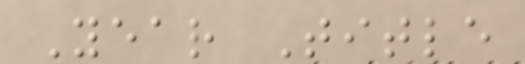Year Title
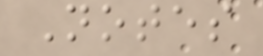Notes
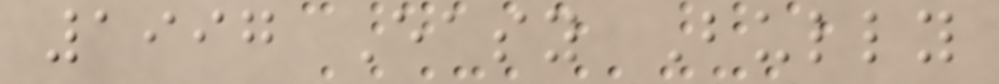1997 Easy Bully
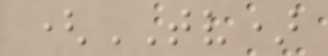(TV)
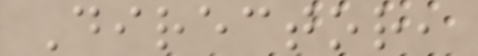Director,
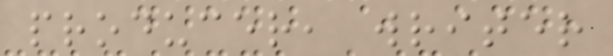producer, writer
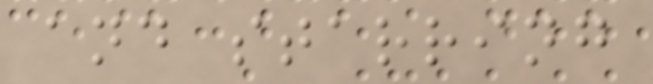and starring
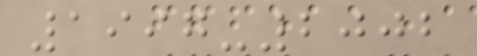1997-2002
